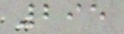295
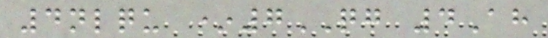4nlqu *7QG 4Ah
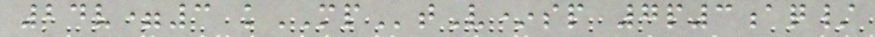24v=3 kMPtV*sp 7p3aq/
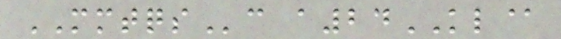MMTQSc a24KL@
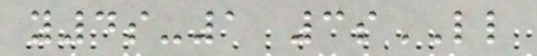y4s-1 3sLL
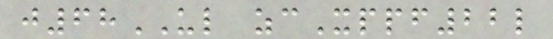j68UL zcXppf22l
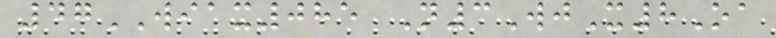47WIAX085 N3WjX8Oa
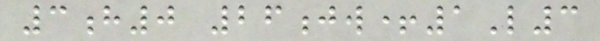3h0 26jw+1L3
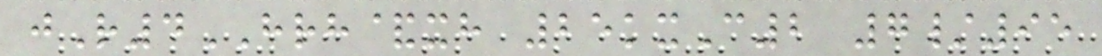jR4HRH&xh 25kxC2 7/95
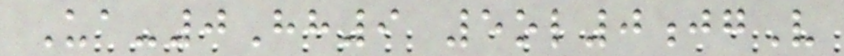Ua-0Hh9 5ol0jgV
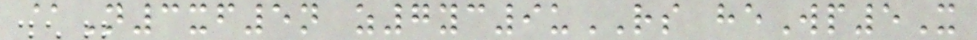@N3xf5n z7yc9uRS heWp5X
